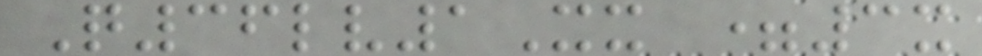Q36lv1Xx =3x
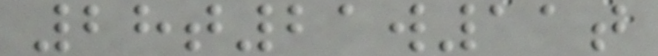28t21w11t
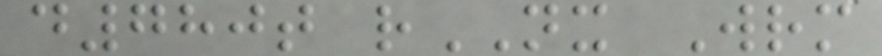d780t rNX Wrm
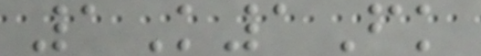1K1Fk
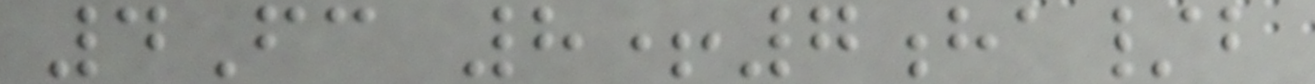4Fc 8+7ha/b
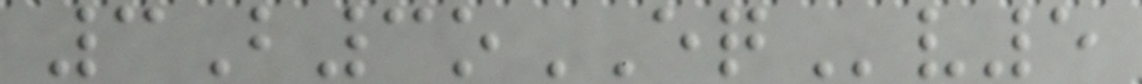3B3oEQv5
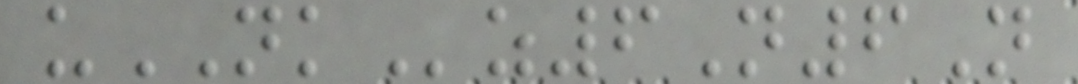uNKz6N6N
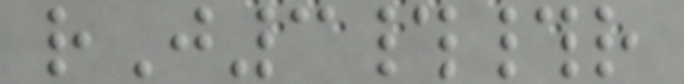rJ3##r
